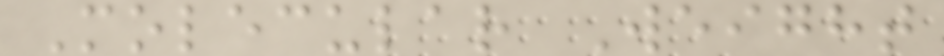Molecular Weight
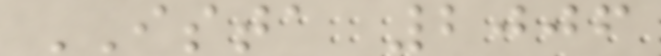ISTA 2006
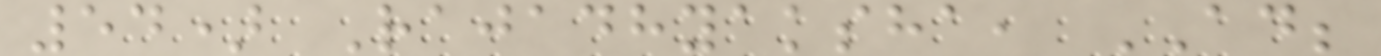54) Rajadhyaksha, AD;
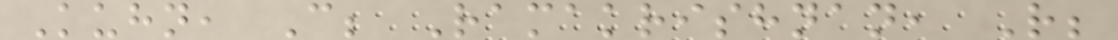Kuhn, C; Ramakrishnan, R;
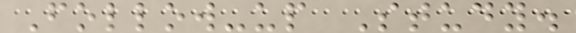Follow-up Study.
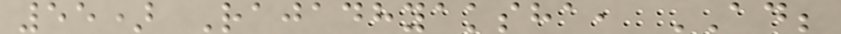55) Rajadhyaksha, AD;
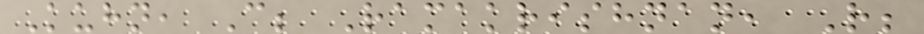Kuhn, C; Ramakrishnan, R;
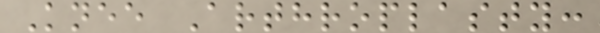Knee Arthroplasty:
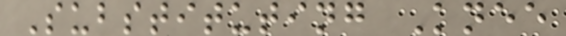Substituting Knee
